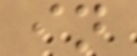in
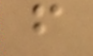f
